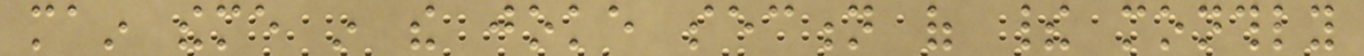main theme in the joke section of their monthly
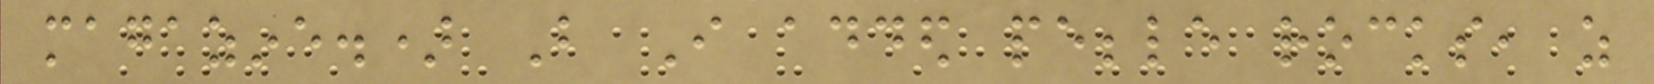magazine.) But I added pebble rocks, as
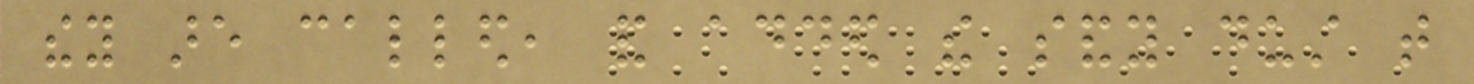they are called, and added the sandy dust that
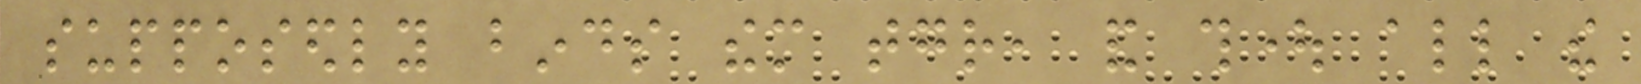supposedly binds them together, and thought all the
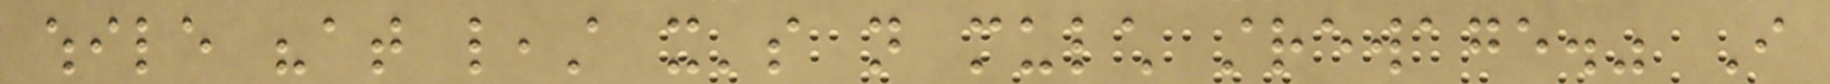while "at least it's not mulch strewage." I
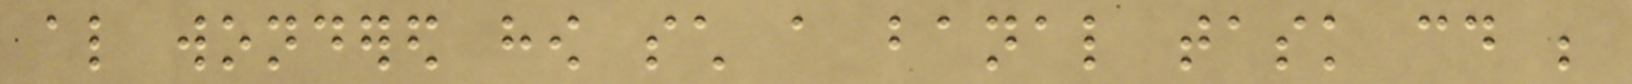also wondered how such a banal task could be
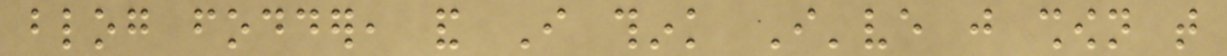blog fodder, and I think I've just shown that
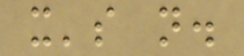it's not.
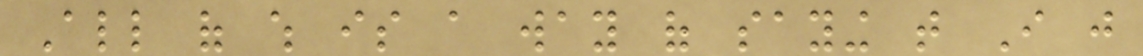All of which is a way of saying that I just
